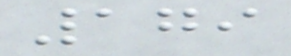179
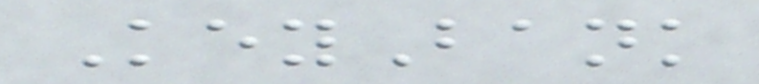KeyBank
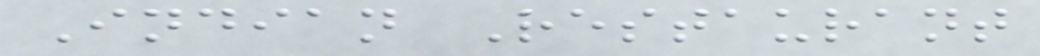Indian Restaurant
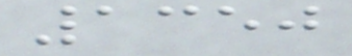1350
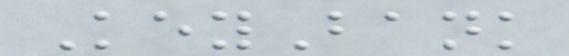KeyBank
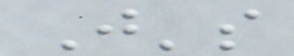J's
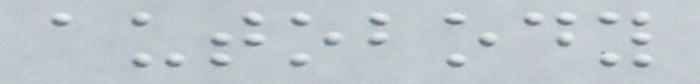autobody
